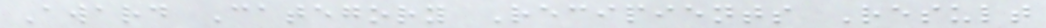Award Category Recipients Result
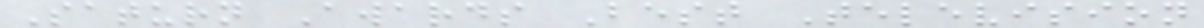Saturn Awards Best Television
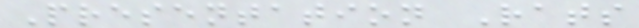Presentation Rats
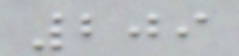209
